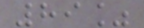89%
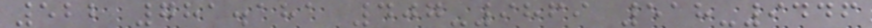522 781.181 407-9869 518-9446
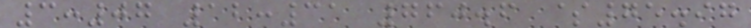3:07 12:31 760.6 $75.97
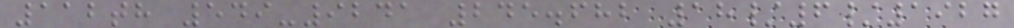112th 549-9241 245.682 18/6/1927
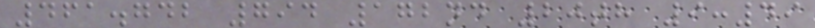461.742 794 172nd 20th 9:49
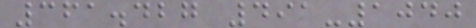361.427 491-1040
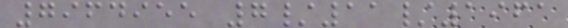7964955 7/11/1961
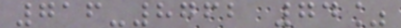716-8762 74%
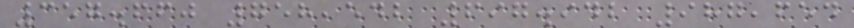357.660 758,542 697.942 987,654
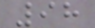98
